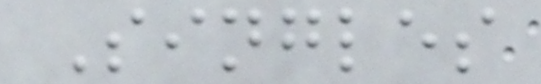Singles
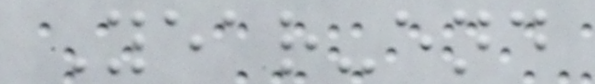Year-end
